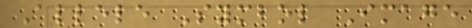Allele Symbol Image
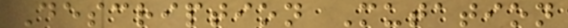Description Mutation
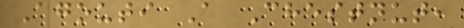Agouti A Chestnut,
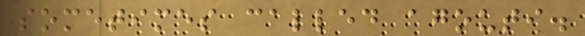sometimes called agouti.
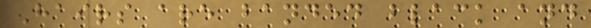Hairs are banded black and
